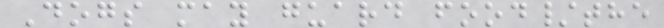Dogs may guard food/the
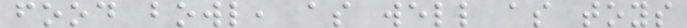food bowl, as well as toys
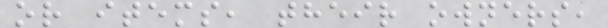or items, their owners,
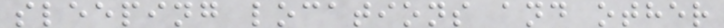sleeping locations and other
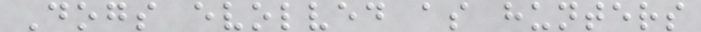Dogs evolved as hunters
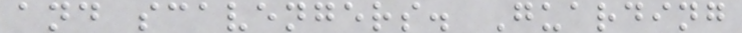and scavengers. Guarding
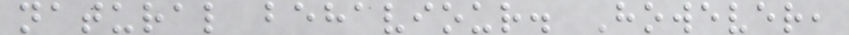natural behaviour. However,
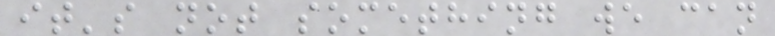it's not something we can
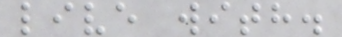live with.
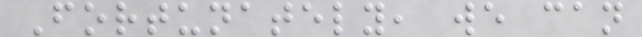Fortunately, we can
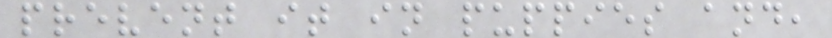prevent it in puppies and,
